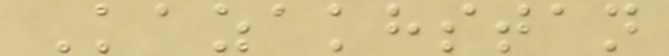Kazakhstan
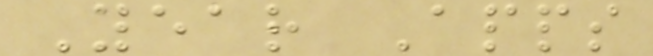Year Apps
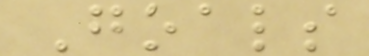Goals
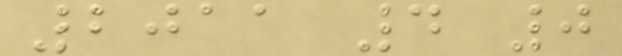2011 4 0
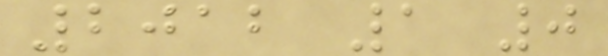2012 1 0
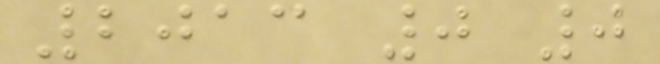2013 0 0
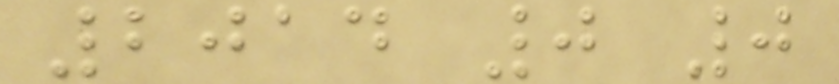2014 0 0
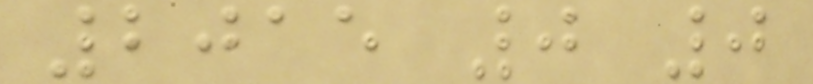2015 0 0
